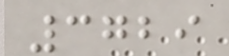3729
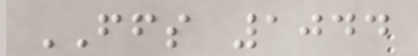FFS 1044
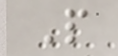P
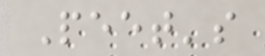Peet's
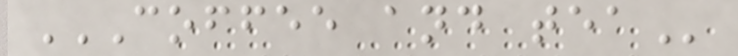COFFEE AND TEA
